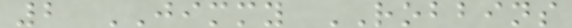2 JIMMY ROBBINS
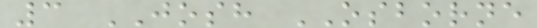3 JOSH OSBORNE
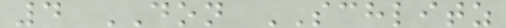4 DON SCHLITZ
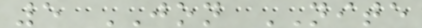5 JON NITE
